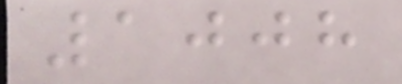1008
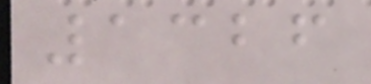1326
